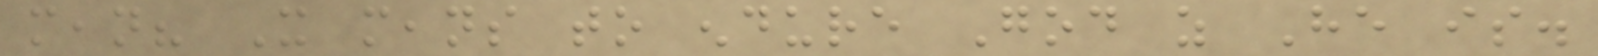mean? It means to endure God as He is.
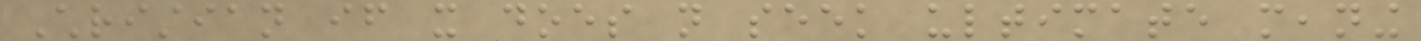Christian if it does not seek ultimate meaning
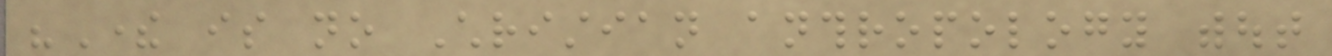"There is no Christian anthropology without
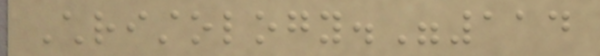Christology."114
